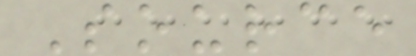Source
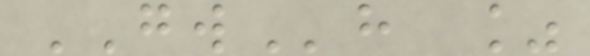GWh %
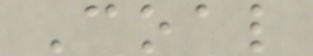Coal
